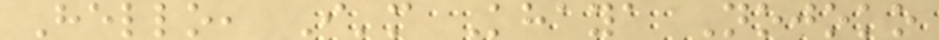Hello, I'm Khaya Nojoko
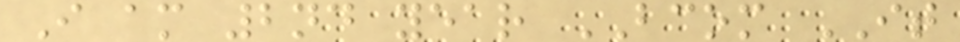I am 2nd year BCOM IT
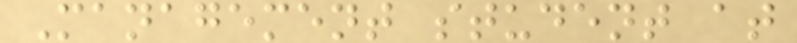Management student at
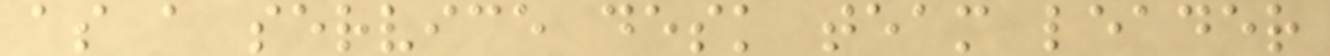as a service desk team leader
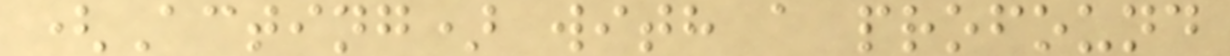(Acting) with a profound
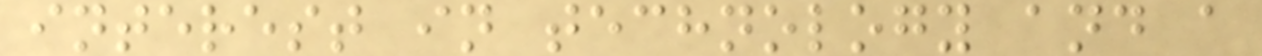interest in technology and a
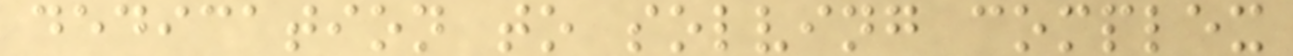dedication to solving complex
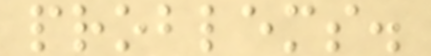problems.
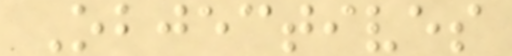Objectives
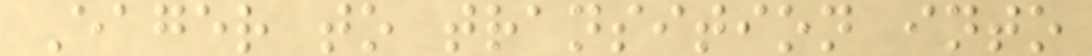Eager to transition into
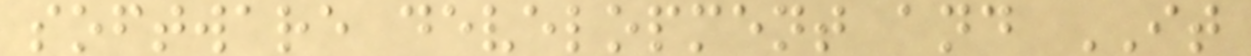software development and IT
